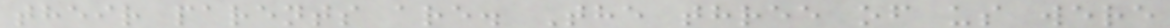their parents are. The three of us were
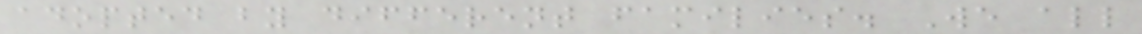adopted by different families. We all
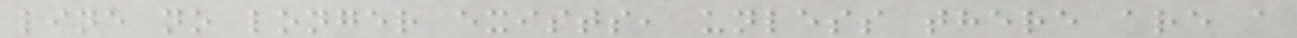line no longer exists, unless there are a
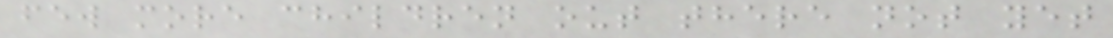few more children out there not yet
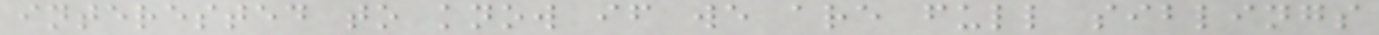interested to know if we are full siblings
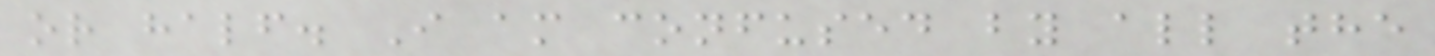or half. I am confused by all the
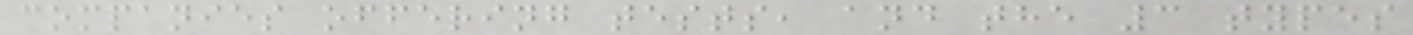companies offering tests, and the 3 types
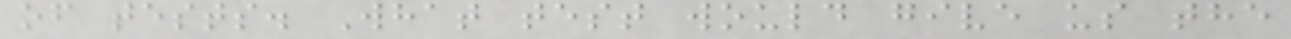of tests. What test would give us the
